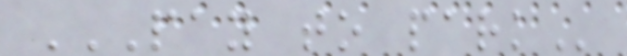PAY TO PARK
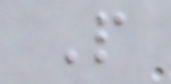P
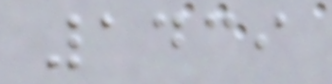1439
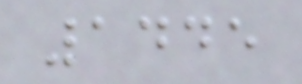1445
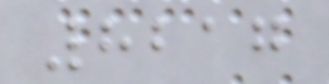8217
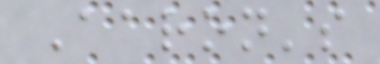Aaron's
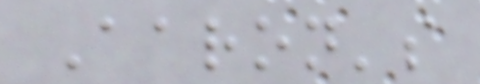Aaron's
